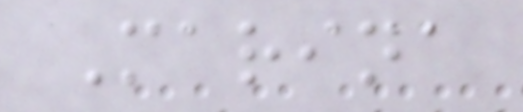Marina
